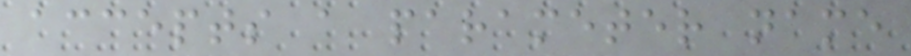accepts a parameter name
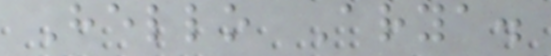Hello Arya.
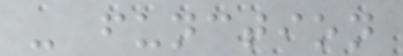- function
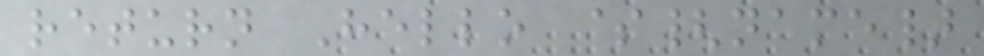return Hello ${name}
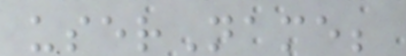userName;
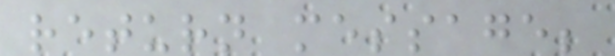return message;
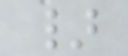}
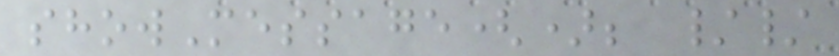showMessage(); //
